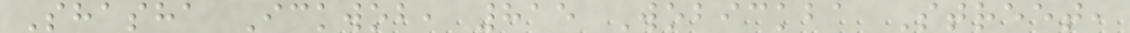Shasha Ickwob, 815 Wobickba Street,
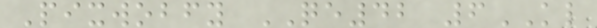Pixwobfy QE42 6KL
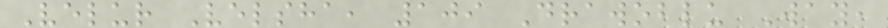Velur Velsha, 109 Drawoblu Way,
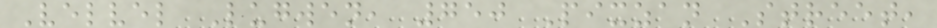Velvel Lugwen, 750 Pixzan Street,
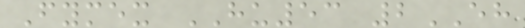Fymex HU53 2EH
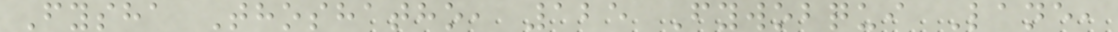Fysha Thoshatho, 125 Fywobqui Lane,
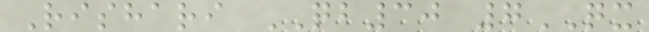Rishari QB30 7QX
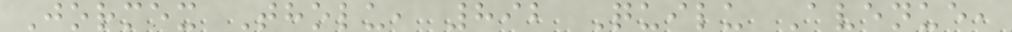Jormex Tholu, 892 Quilu Avenue,
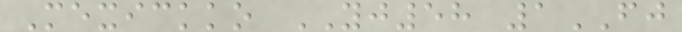Mexickko YJ58 1FJ
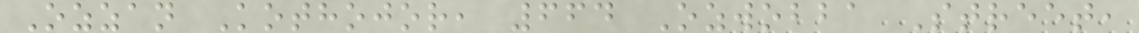Ozzan Kothojor, 664 Ozwobba Street,
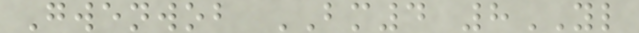Gwenwob BM4 8YL
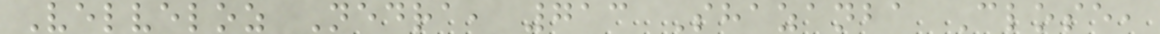Velveloz Nedra, 713 Shazanba Close,
